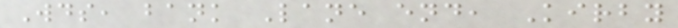Wds, bank Lane end, Kirby
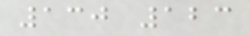130 123
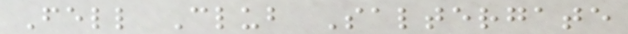Fell Club Saltergate
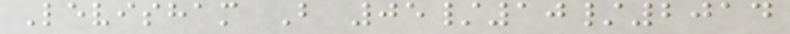Levisham B 05/10/2014
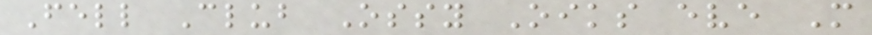Fell Club Ossy Oiks eve M
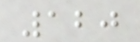120
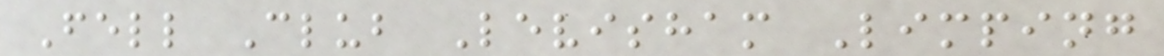Fell Club Levisham Limping
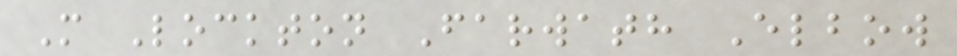M Lockton Farwath Elbow
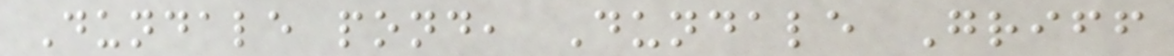Dundale pond, Dundale Griff
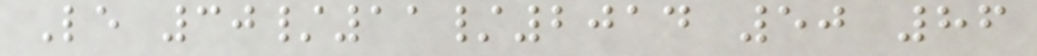Le 30/11/2014 50 86
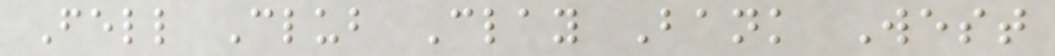Fell Club Clay Bank West
